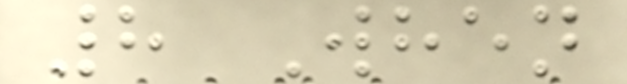8 When
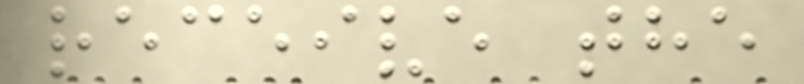receive the
